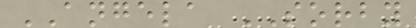ANGELA SORBY
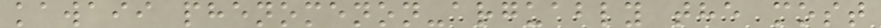kawaii phenomenon-arguably the most
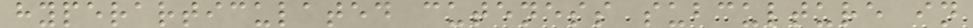hyperarticulated cuteness subculture in
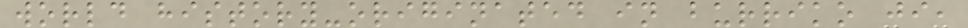world history-originated in burriko ji,
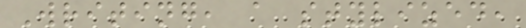Writing, a stylized,
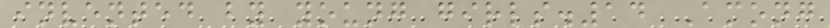invented by young girls.14 Among
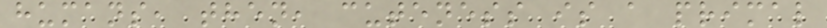humans, then, cuteness is a primal
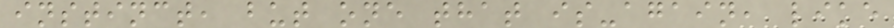instinct, but one that is-again, like
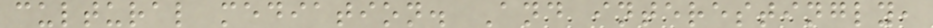cultural mediation. And interestingly,
